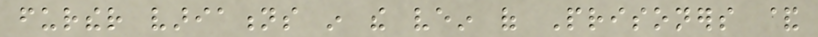further variations in the vein of Prisoners &
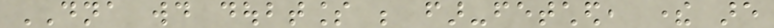DNA would doubtless be far-fetched, there are
